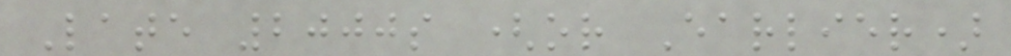Late 2000s (or Earlier)
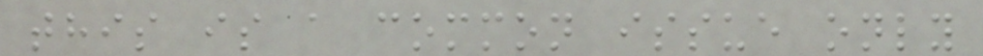this is a common issue only
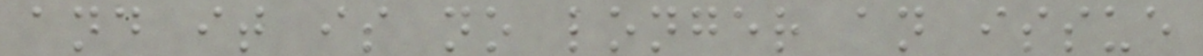and it is no longer an issue
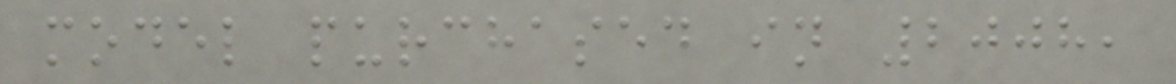model purchased in 2008,
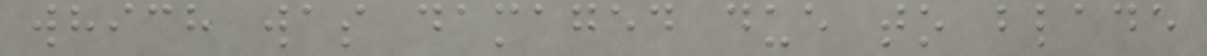which was damaged due to blade
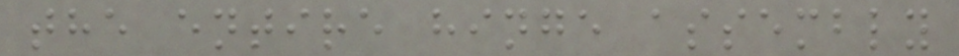the entire hinge assembly
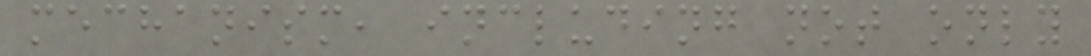mechanism, including not only
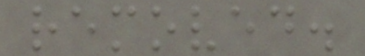removed.
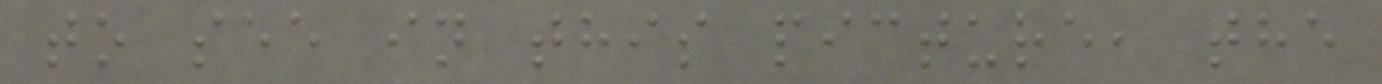to see in this picture, the
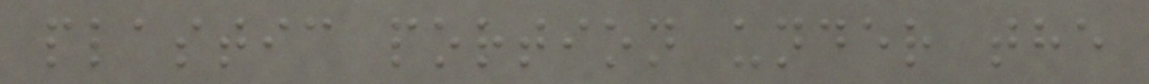plastic portion under the
